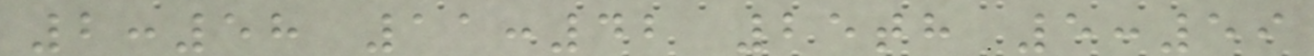2:58 11:42 25th 5:59
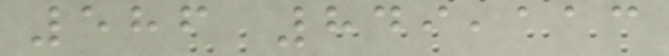586 849,113
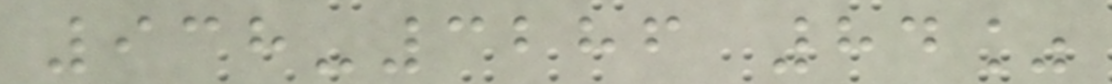938-3286 84%
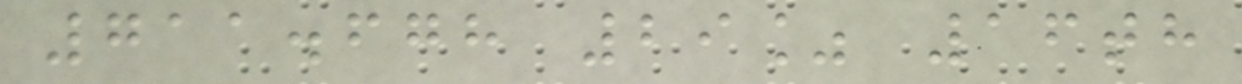711.678 29% 16th
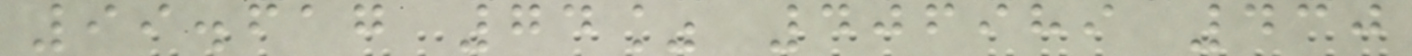99.617 74% 406989 430
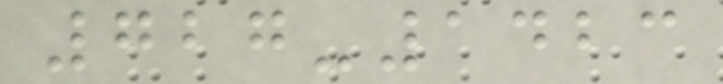727-1423
